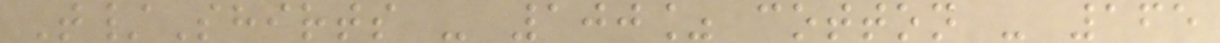T/Shirts - 100% cotton - 165
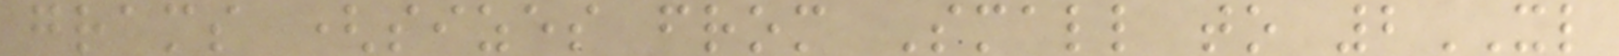grams (sizes from Small to 2XL
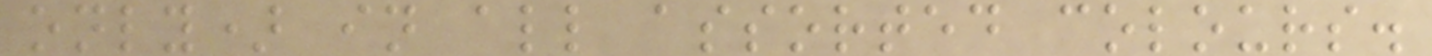only) in all assorted colours.
